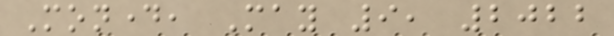Monday, May 9, 2022
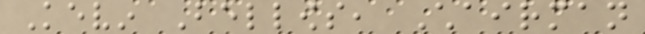Kevin Bellows, Chairman
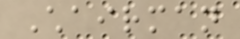Chairman
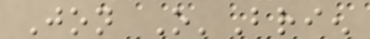Jon O'Brien
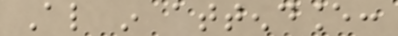Also in attendance:
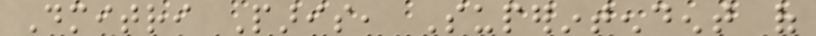Dmitri Paris, Superintendent of
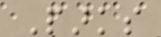Parks
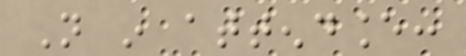Not in attendance:
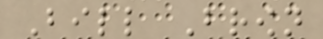Bill Brown
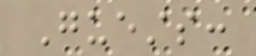Guests:
